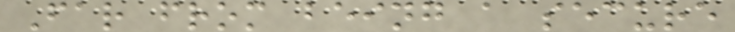Far from being a secure
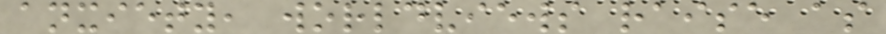anxiety, worldviews raise as
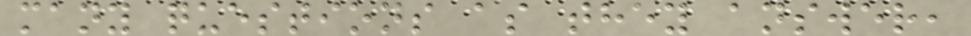many questions as they answer,
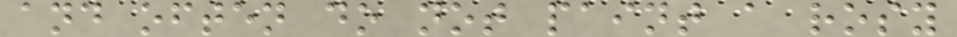and often do not paint a rosy
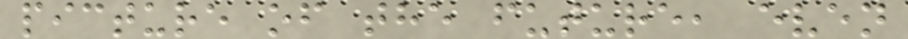picture of the future, even
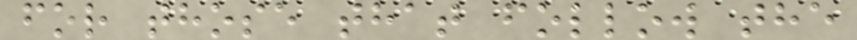for those that follow the
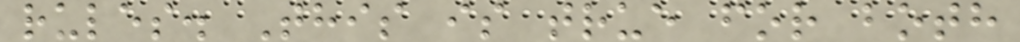rules. This is true for both
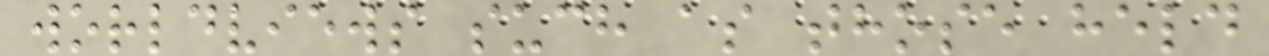worldviews such as those held
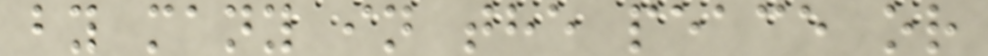by many in the peace or
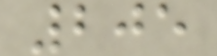205
